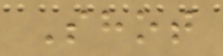Shot
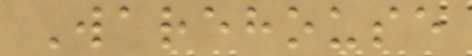Warehouse
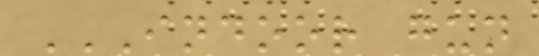INDOOR GUN
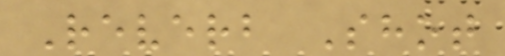Reverb Shot
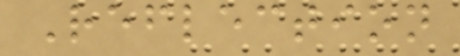Reflection
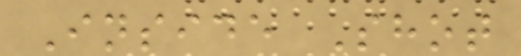Inside Shot
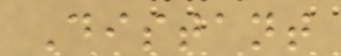Distant
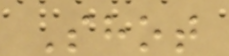Shot
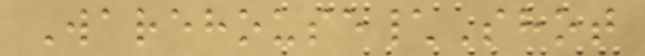Warehouse\Shot
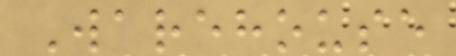Warehouse
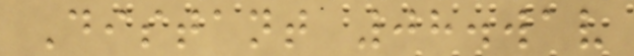Distant 08.wav
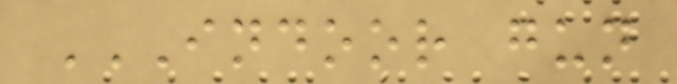INDOOR GUN
